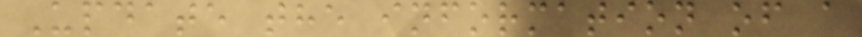Update the information of a
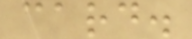card.
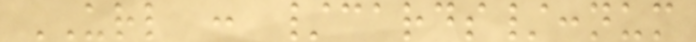URL : /cards/:num
